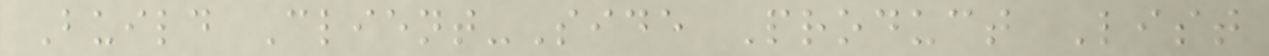Build Client-Side Product List
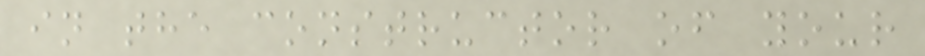in the constructor of your
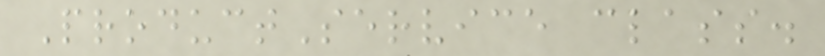ProductService class.
